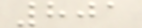801
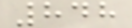848
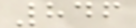846
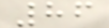86
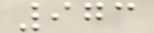973
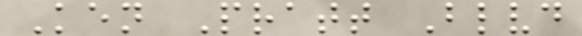Ken Pratt Blvd
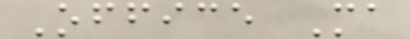Office Ma
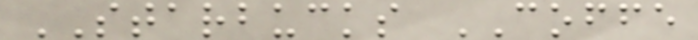STARBUCKS COFFE
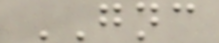GNC
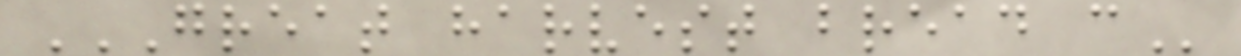GREAT HARVEST BREAD C
